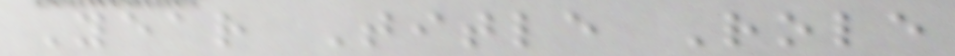Year Title Role
